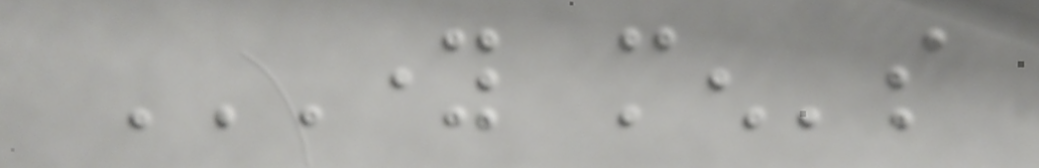YOUNG MEN'S
